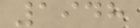1948
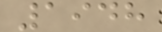1948
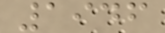1946
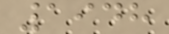1948
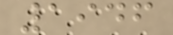1946
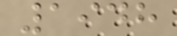1948
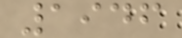1946
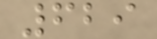629
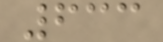633
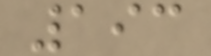193
